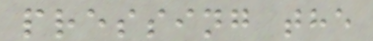pressing the
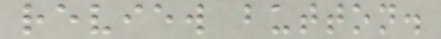review button.
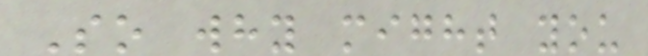So why might you
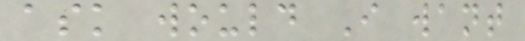ask would I want
